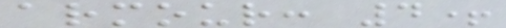armour: 4+
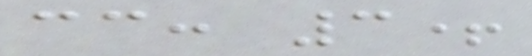cc: 3+
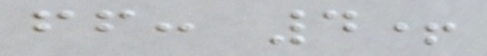ff: 4+
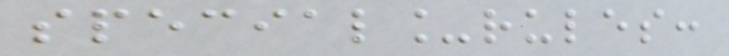special_rules:
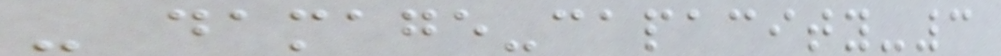- damage-capacity-3
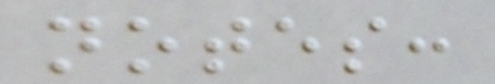notes:
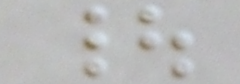|
